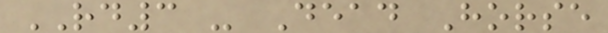RD3 - Dead Horse
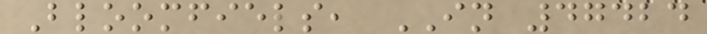Bloomfiels, IN 47424
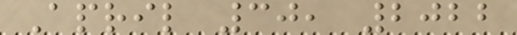April 30, 2022
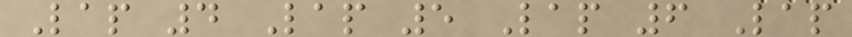Lap 4 Lap 5 Lap 6 Lap
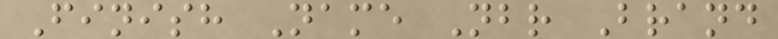Finish Name Nbr Brand
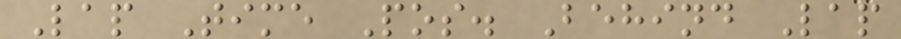Lap Time Pos. Behind Lap
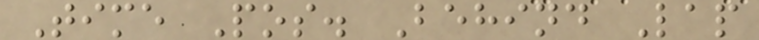Time Pos. Behind Lap
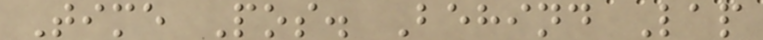Time Pos. Behind Lap
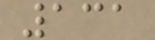131
